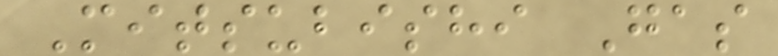Mitsubishi Gas
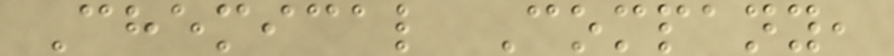Chemical Company,
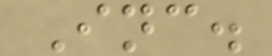Inc.
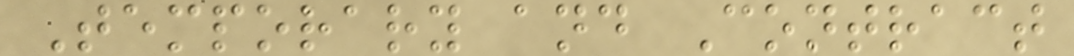Temporary and Contract
